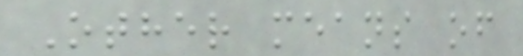Other means of
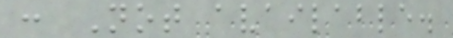: Not available.
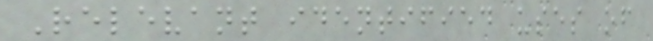Relevant identified uses of
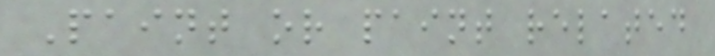Paint or paint related
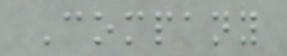Company
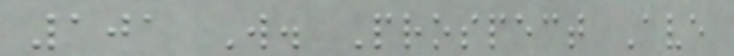101 W. Prospect Ave
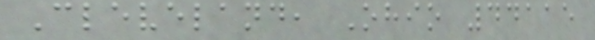Cleveland, Ohio 44115
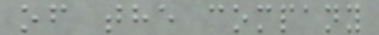of the company
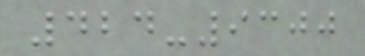424-9300
